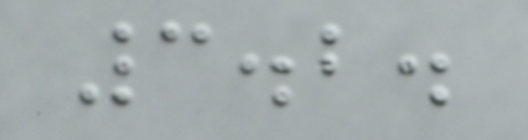3.2.
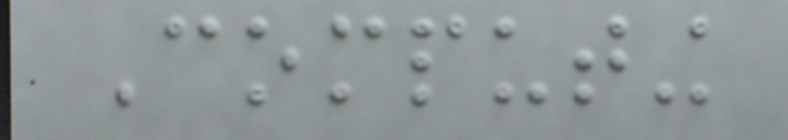Computing
